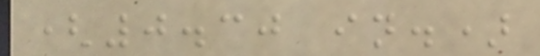(0.30 in.)
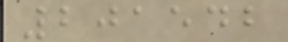201542
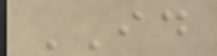ID
